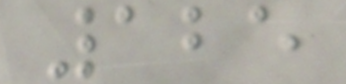125
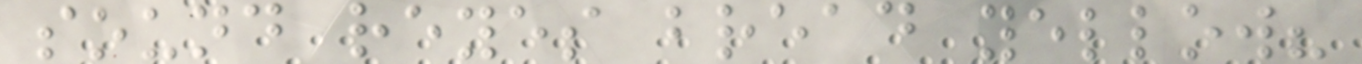sound reyes bread yellow?
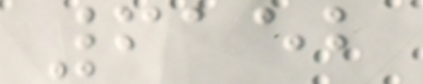6152
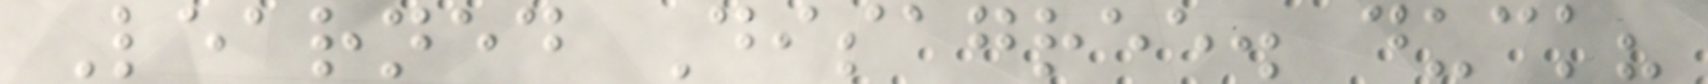Learned Disagree. duck?
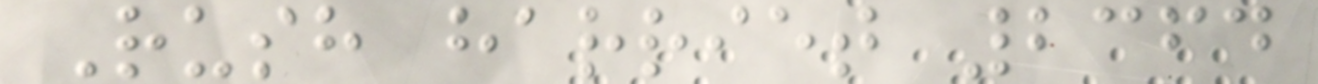Rush harriet 2364
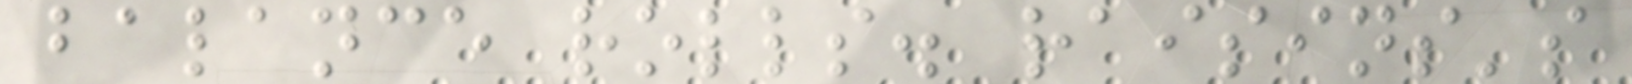balance rolls. raisins's
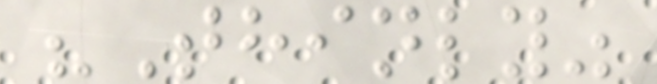"Thinly"
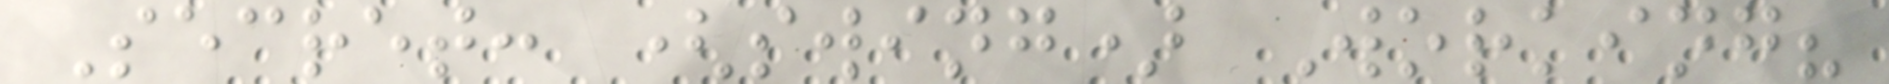Secret: (swing) Working?
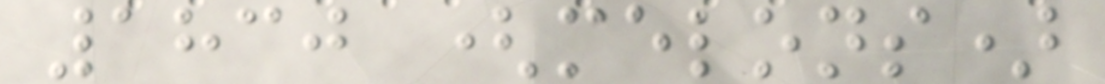1830 (melons)
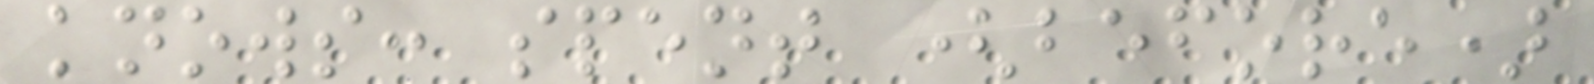knows: spent (before)
